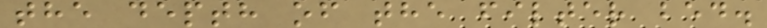the depth of the filter bed.
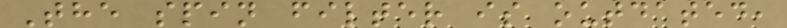The spin filter is outdated,
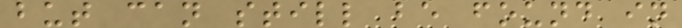but can still be found in
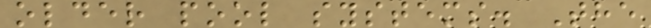older pool systems. The
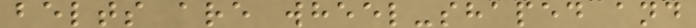belts are wheel-shaped and
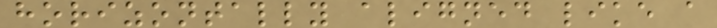horizontally aligned like a
